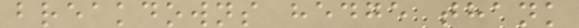breakdowns hedge thank
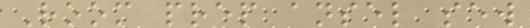Room prep ansel sew
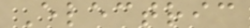Electric
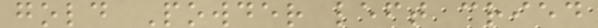gold Powder left cried
